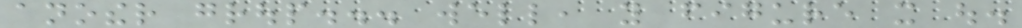another group... well, you figure it out.
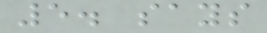5. says
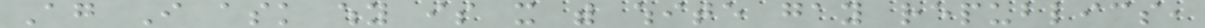Again I ask why is it with white gay republics,
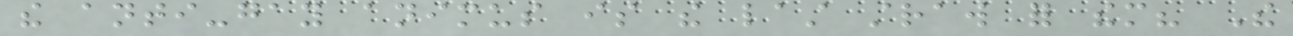the anti-gay animus is the last straw for them? The
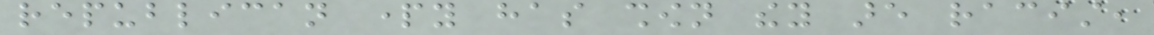republican party has shown they are racist,
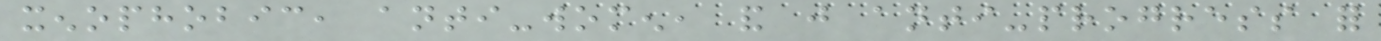xenophobic, anti-women, and just anti-progress for
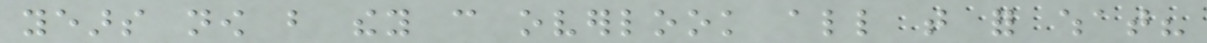years now but they can overlook all that for what?
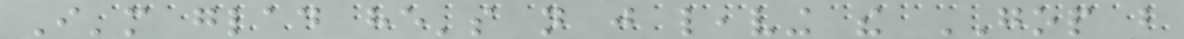I'm glad he's not just leaving the GOP but
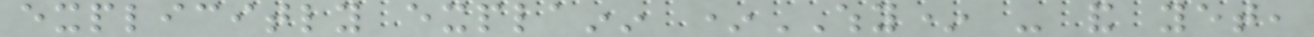explicitly explainin *WHY* - and yet,
